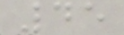45
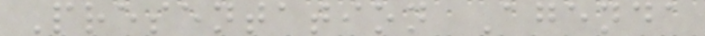Presentation Agenda
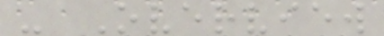- Overview
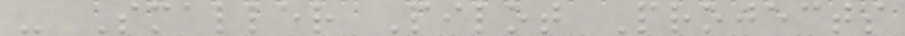- Smaller Pilot Projects
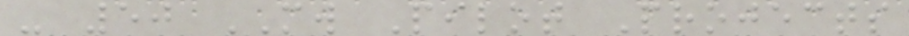- 50 MW Pilot Projects
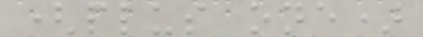(plus one)
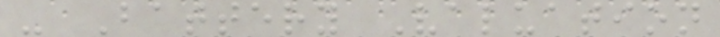- Battery Valuation
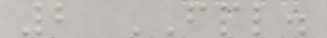2 FPL.
